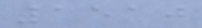1510
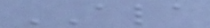ALA
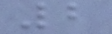2
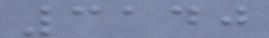3140
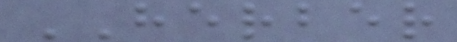HERBER
